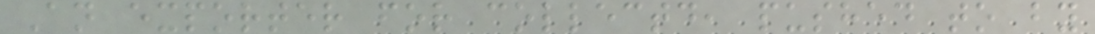An exporter for collectd, pushed to by
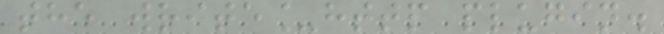the write_http plugin.
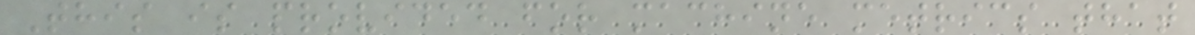This is provided for machine metrics that
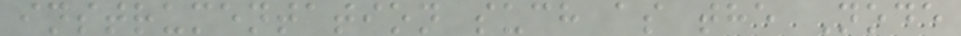instrumentation such as the Node
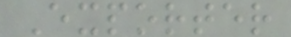Exporter
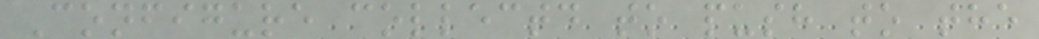Configure collectd to push to the
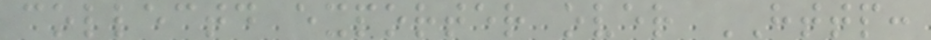collectd exporter over HTTP:
